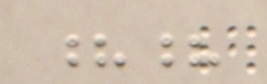??
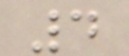4
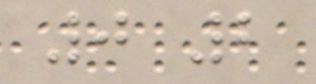0 2
